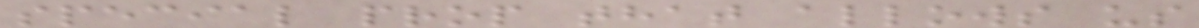special prop that allows us
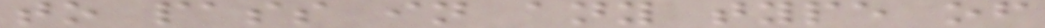to pass in any type of
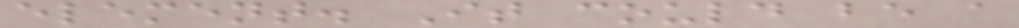element. It could be a
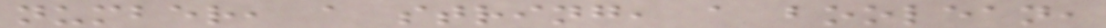number, a string, a boolean,
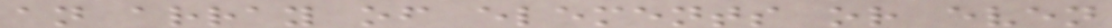an array of elements or even
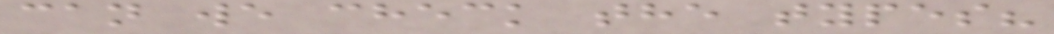can we check the types?
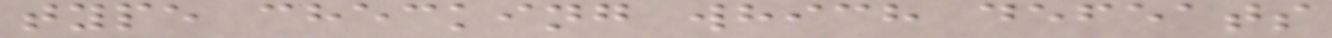type checking which defeats
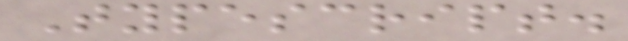Typescript.
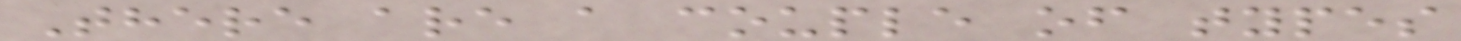There are a couple of types
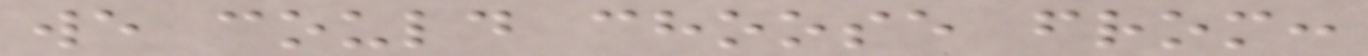we could choose from:
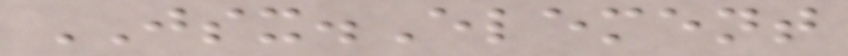JSX.Element
